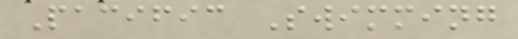Pacific Swimming
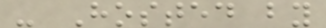- Hosted by
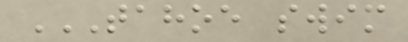TAHOE SWIM
